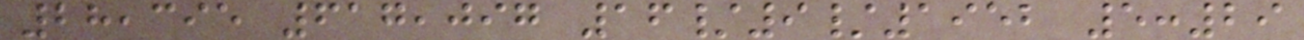28,395 617,097 16/9/1952 5:29
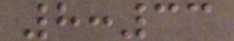8:33
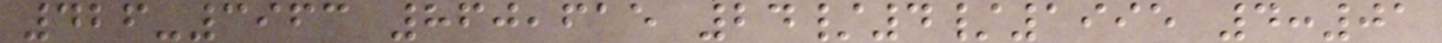426-3963 860,615 24/4/1995 4:01
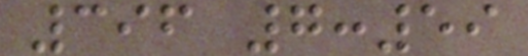396 7:59
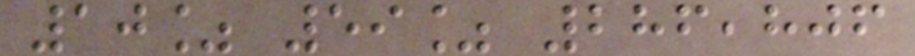10% 59% 286,806
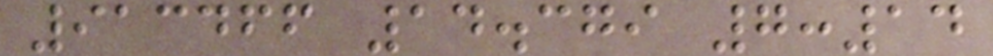913466 14.379 7:14
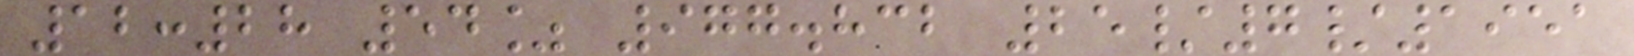12:28 54% 977.832 25/7/1951
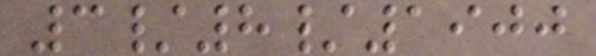3/8/1900
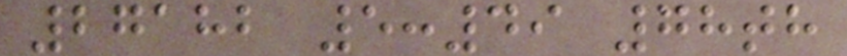27182 5:49 78th
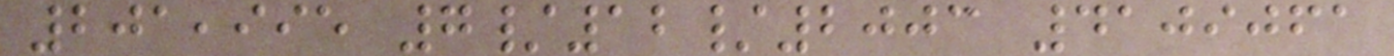201,995 7/12/2003 4109061
